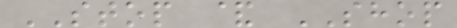STOP & SHOP
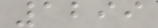1299
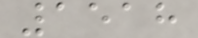1518
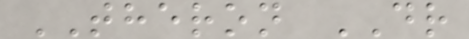THERON DR
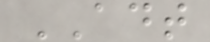ADT
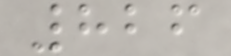826
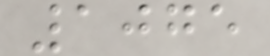1075
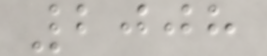2008
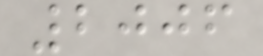2006
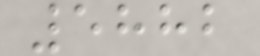5882
